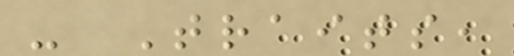- Traits,
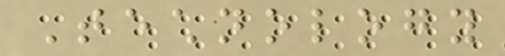Technology
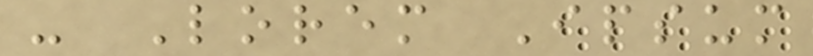- Lorem Ipsum
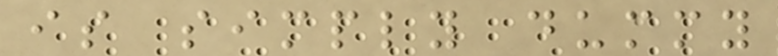is simply dummy
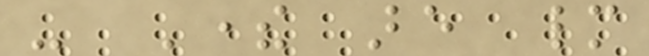- There are many
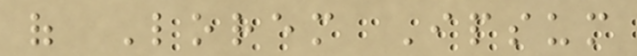of Lorem Ipsum
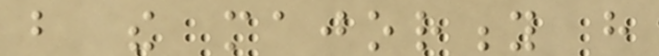but the majority have
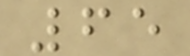65
